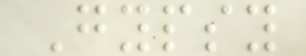Gypsy
